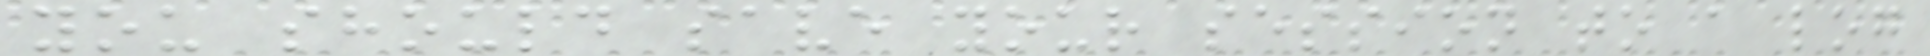you should save your session to a log
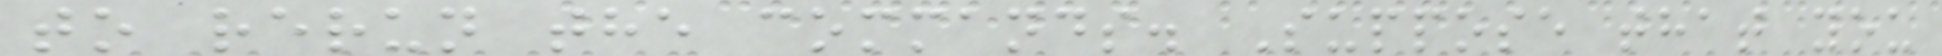to rerun the commands. Suppose that you
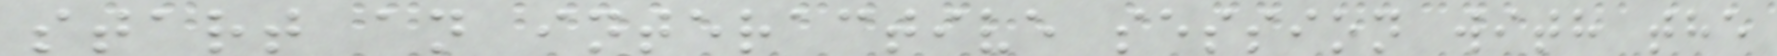start an interactive session with the
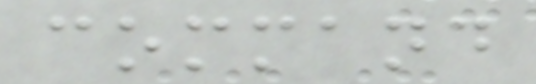command
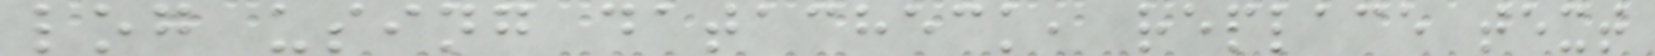log using datacheck, replace text
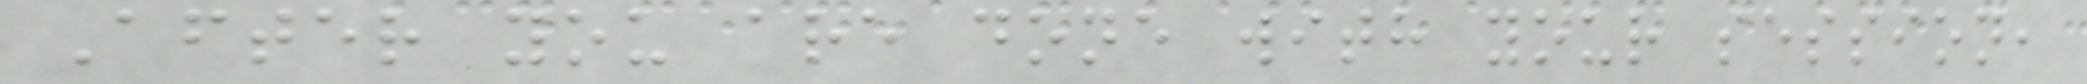After you are done with your session,
